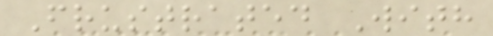Frustrated With
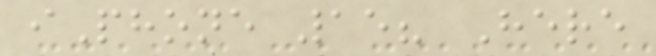iPhone 15? Here
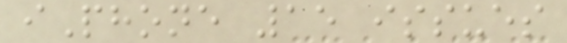iPhone 15 issues
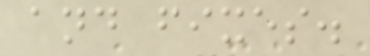and fixes.
